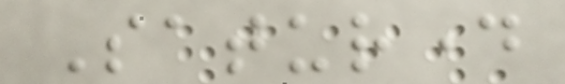Saturday
